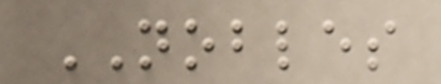NOBLES
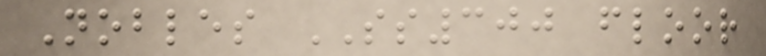Nobles SS300 floor
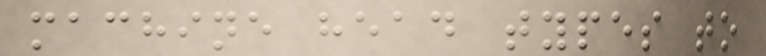machine head types to
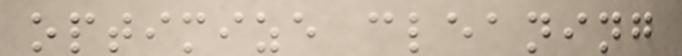optimize cleaning
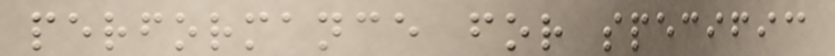performance for specific
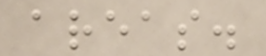areas.
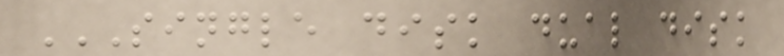SINGLE DISK DUAL DISK
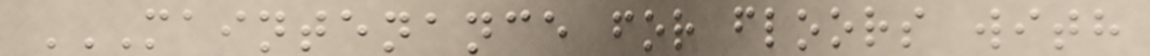MAINTENANCE FOR FLOORS WITH
